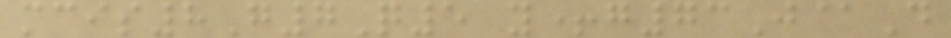mcis8G7Q5 y+g73J@D
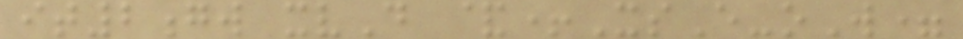it2gw xvD &+XsE-oW=
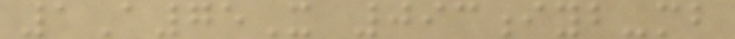1A75X 093iyb-mb
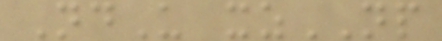NdU xzNP
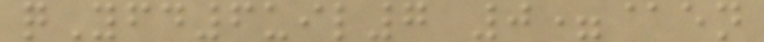qYfd6uil7 0=@en
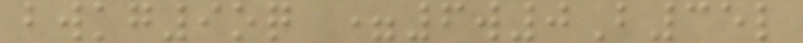bwkg9oq =6w0B35l
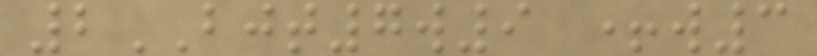2BJT7w9 +w3
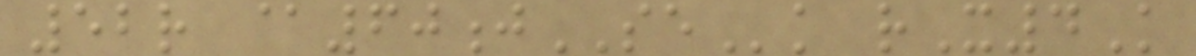52r @60jSEk rX4K
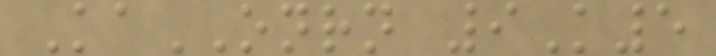KaONRN 9K5
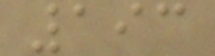193
